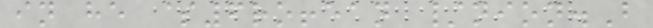in he $6ro!ean /nion.B
